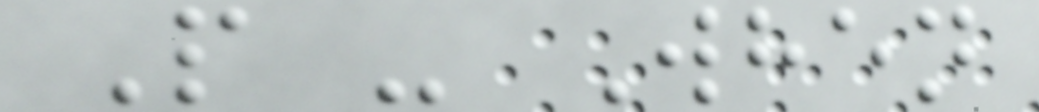P - When
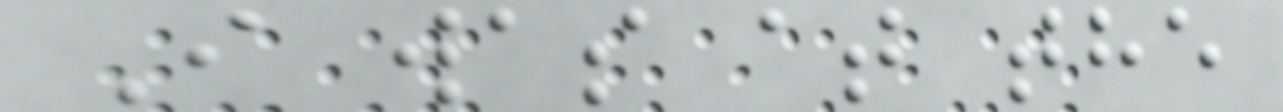I was at the
